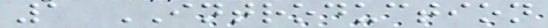1 INTRODUCTION
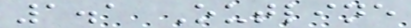1.1 Outline
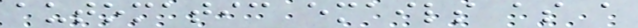automatic emails as a
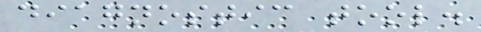diagnostic tool.
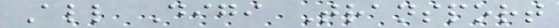All Digi Transport
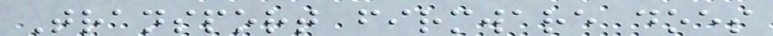Transport firmware does
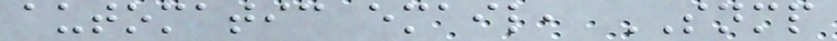automatic email, SNMP
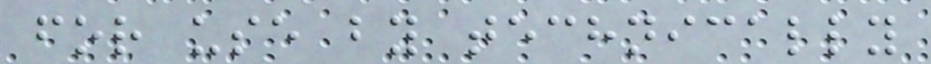for use by technically
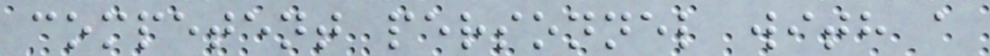competent personnel with a
